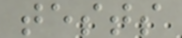tests
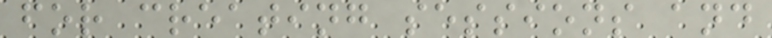for creating sessions and
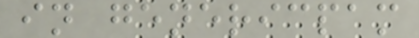in genericpam
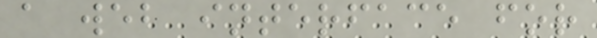a web interface for
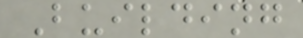Building
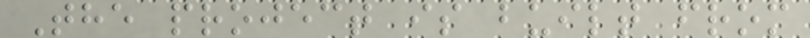The project is built from
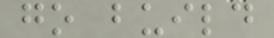go build
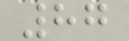87
